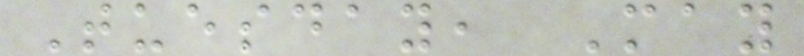Tuesday, May
